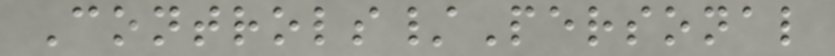Controls/Personal
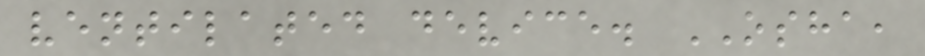ventilated device. OSHA,
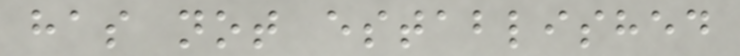has not established
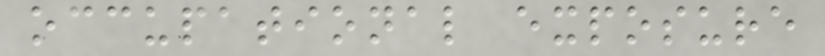occupational exposure
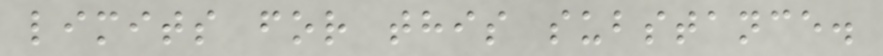limits for this substance.
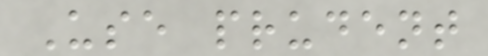Use prudent
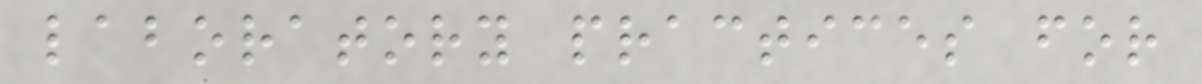laboratory practices for
